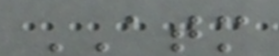ATM
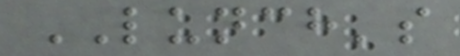LUNCH's
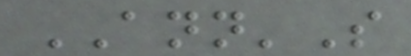ANN'S
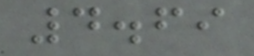4.69
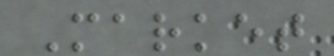Market
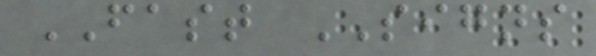FAST SIGNS
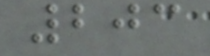203
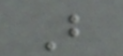B
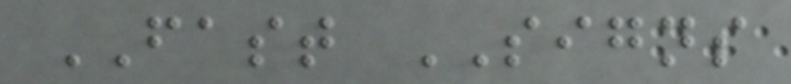FAST SIGNS
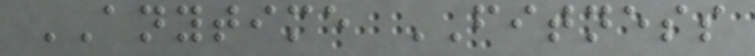ANYTIME FITNESS
